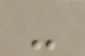-
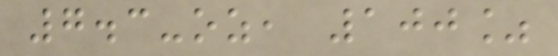7.3-oz, 100%
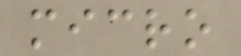micro
